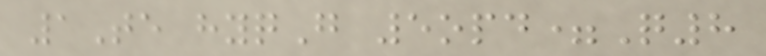1Te hyqG 5opd=Q8
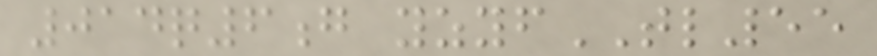014q6g yzyfTL55
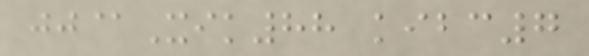jj@Xik88 kibc7
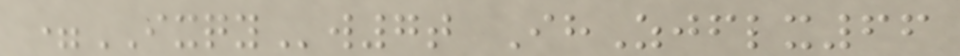=IXQYw7t IhZjflx66
